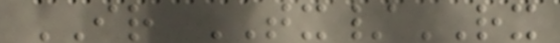IR TX/RX
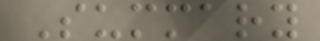Summary
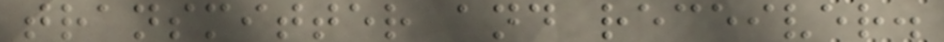transmitter and receiver.
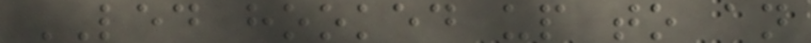LED hooked up to an
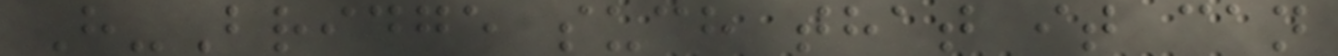H-Bridge such that it can
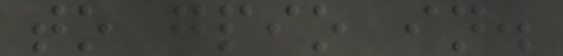to gpio in.
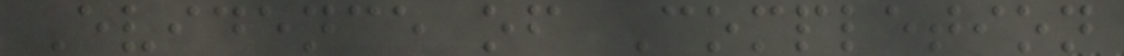Evidence of Completion
